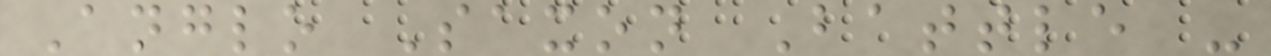Anglo Saxon Battle -
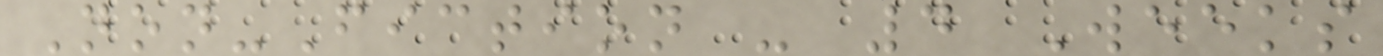Non-Fiction - 4 Weeks
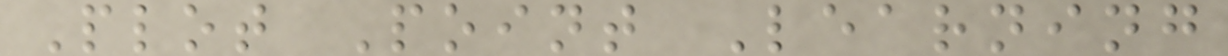Plot Point Learning
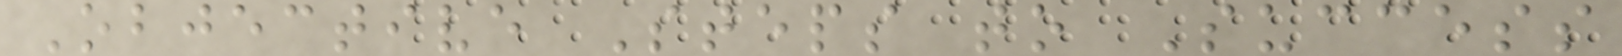Objective Steps to Success
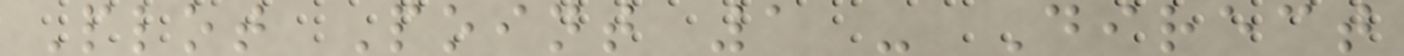Plot Point 1 - Direct
